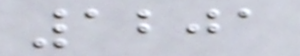1201
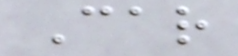Car
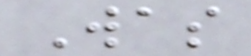Was
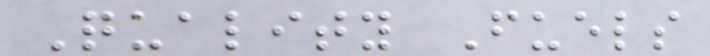Quality Fuels
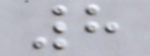8
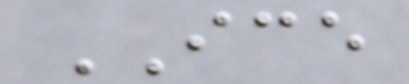ICE
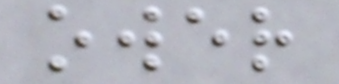ower
